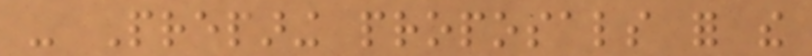- Preparing proposals for the
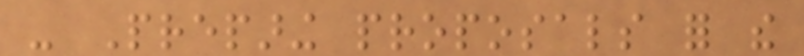- Preparing proposals for the
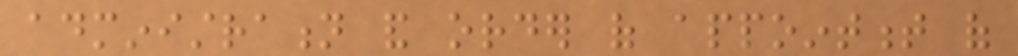administration and order of appointment of
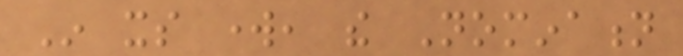In its work, the Nomination
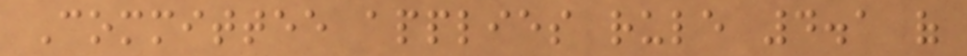Committee applies rule 4.1 of
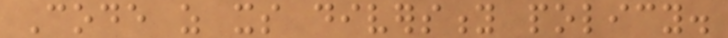Code as its diversity policy.
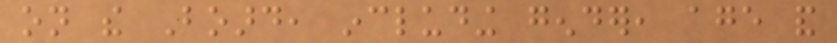on the Board, including gender, age and
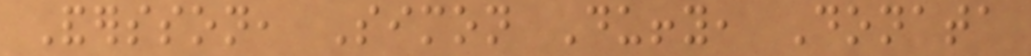Andersson, Simon Duffy, Donata
